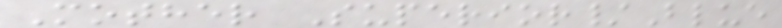Mother Superior/Blue
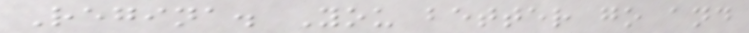Regina. You better go and
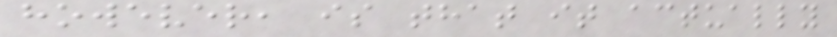however, is that it actually
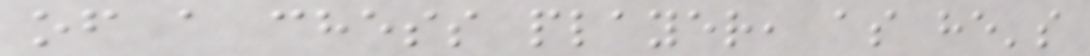of a chess player, as he's
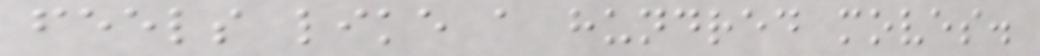feels like a hundred moves.
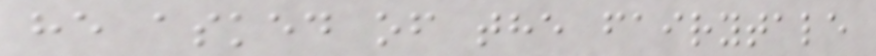he asked of the fairytale
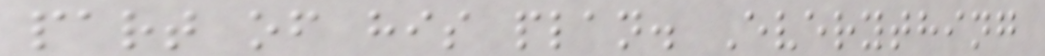part of his plan. Everything
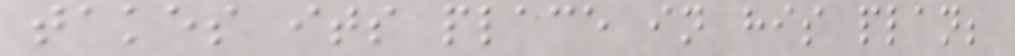takes its place in his plan;
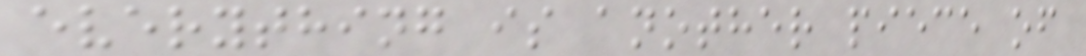everything is another piece of
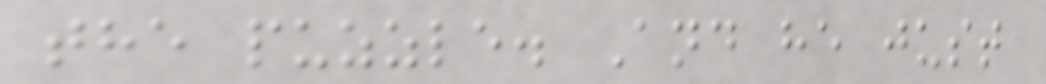the puzzle. And he just
